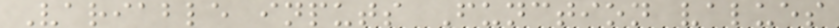Variable inputs Function values
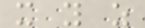x y z
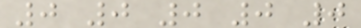0 0 0 0 0
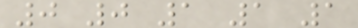0 0 1 1 1
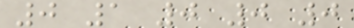0 1 0 0 0
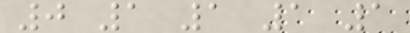0 1 1 1 1
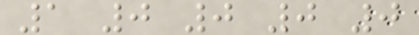1 0 0 0 0
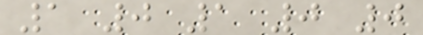1 0 1 0 0
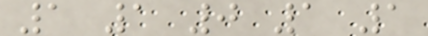1 1 0 1 1
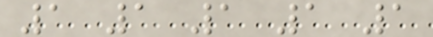1 1 1 1 1
